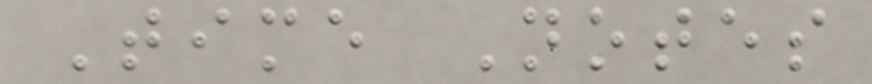Time Notes
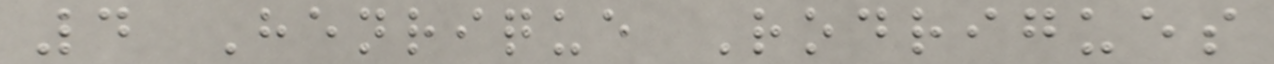4 Henrique Rodrigues
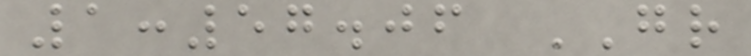1:57.06 GR
